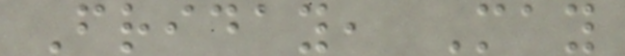Friday, May
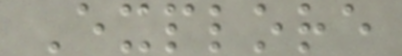Explore
